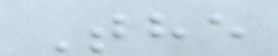The
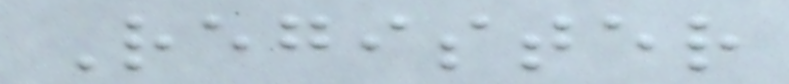Register
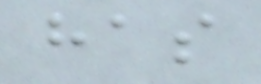has
